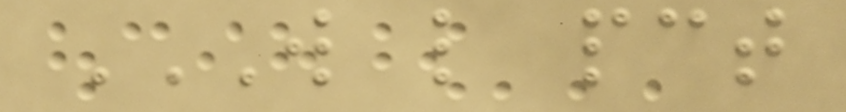W L PCT
